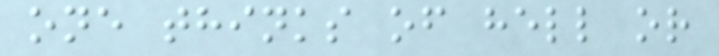one thinks of hell or
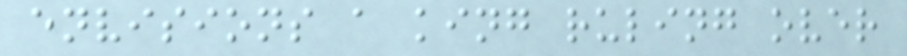envisions a king ruling over
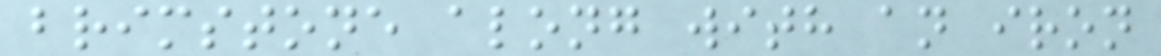brimstone along with an iron
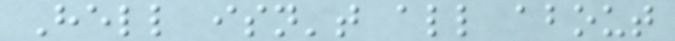Hell isn't all about
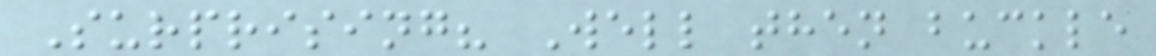Surprising? Well then buckle
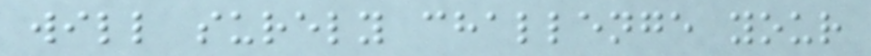will surely challenge your
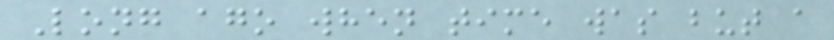Long ago when time was but a
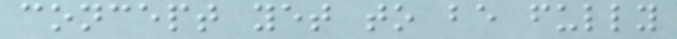concept yet to be fully
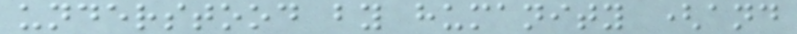understood by humanity (and
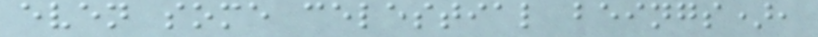even some celestial beings),
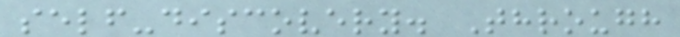self-discovery. Through
